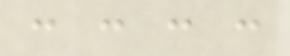: : : :
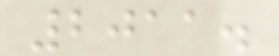2011.
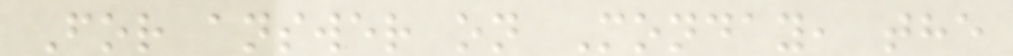For answer on Monday, the
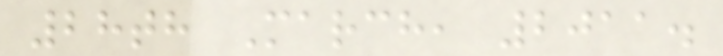28th March, 2011.
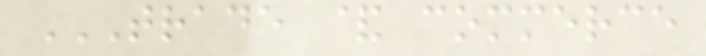TRADE & COMMERCE
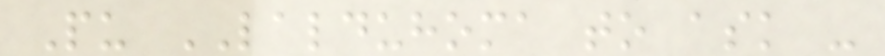Pu LALDUHOMA to ask -
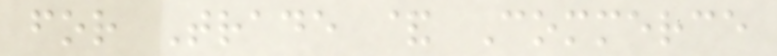for Trade & Commerce
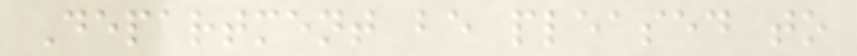Department be pleased to
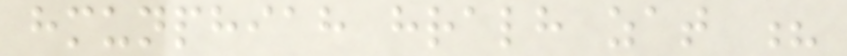hmunphiah hralh zat ?
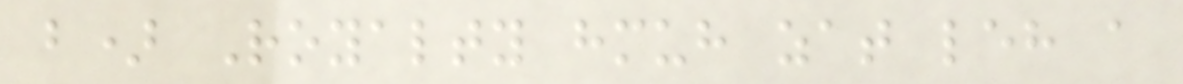b) Royalty hmuh zat leh a
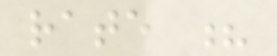rate ?
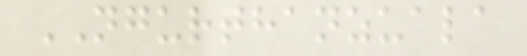NGURTHANZUALA
